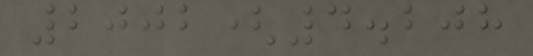2002(4.208
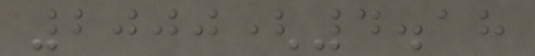2000(4.18
